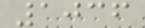1036
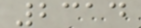2314
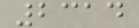2314
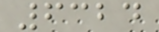6324
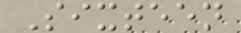Sixteen
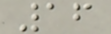16
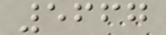5667
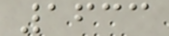1633
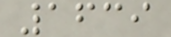1639
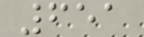651
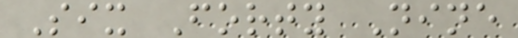Six Forty Nine
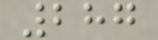287
